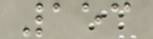153
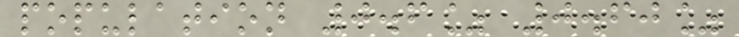population 0.6% 0.60%
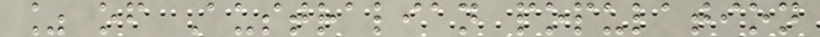% of Australian population
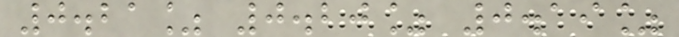0.21% 0.20% 0.19%
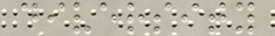diversity
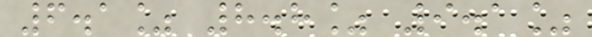6.1% 8.8% 9.1%
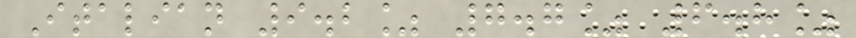Italian 9.2% 7.7% 6.8%
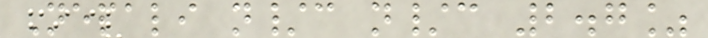Nepali n/c n/c 2.7%
